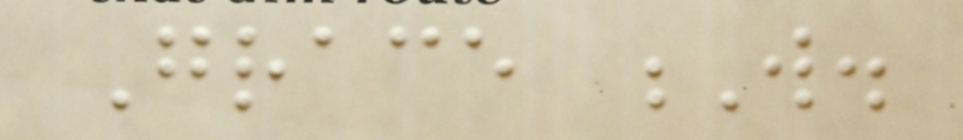Grace W.
